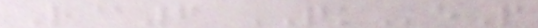R@6 QKeP
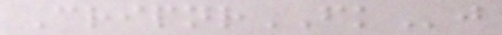CripnrFKj
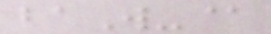baW-@
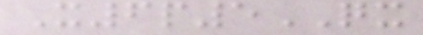X6p5QX
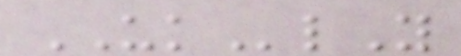UKlY
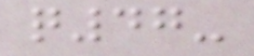q47-
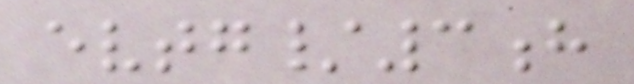evtg/3h
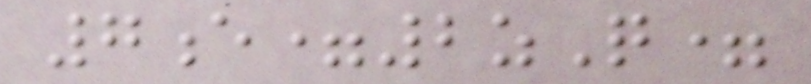7e=2zQ=
